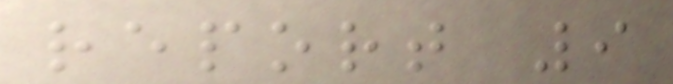report 9
